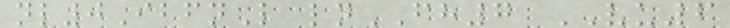nl0IbfnL lnFH7 VU6
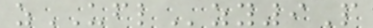zUFLzy9P
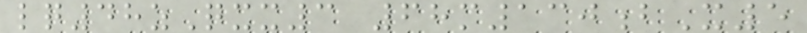lq48zQxx3 68m130bX5
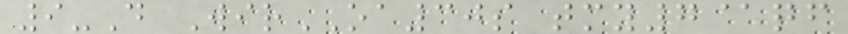9-D WirOA30s tmy7@qf
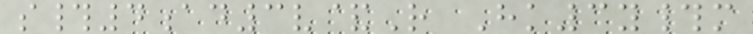s#4ad3v&R Hk3y#m
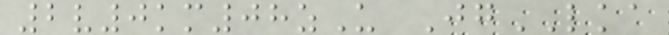2v0km08zU JgLKA
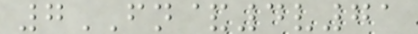7FN&4v71
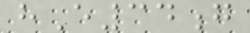hE34g
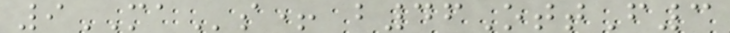9MAs+ b46OttF3
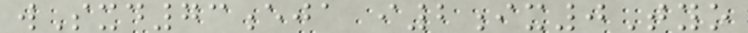wSxd73eja i2ix0Tyo
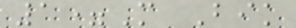1=M Bik
